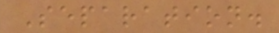Separation.
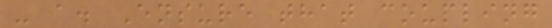- a. Ensure that coupling
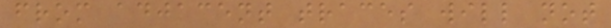from adjacent traces will not
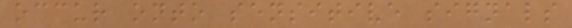occur onto sensitive signals
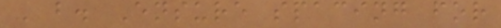- b. Ensure spacing for
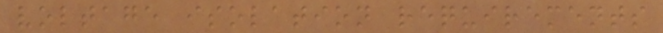voltage isolation requirements
